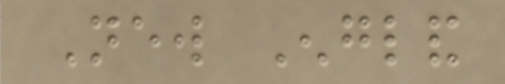New England
